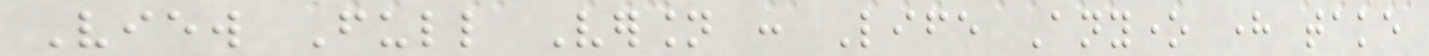View Full Version : Life Anyone here take
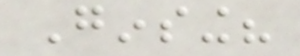Ginsing?
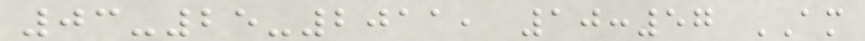03-25-2011, 10:57 AM
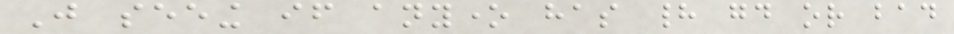Just seeing if anyone has had good or bad
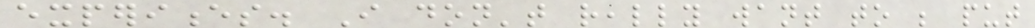experiences. I don't really want to be put
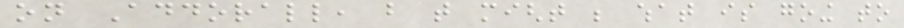on Addorall, but that might be what is going to
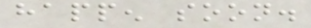happen soon.
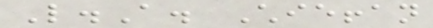L.A. Chieffan
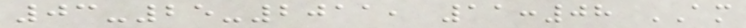03-25-2011, 11:08 AM
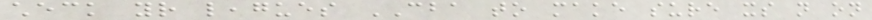check your leagues CBA to make sure its not on
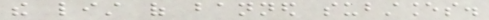the list of banned substances.
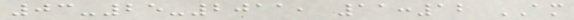03-25-2011, 11:12 AM
